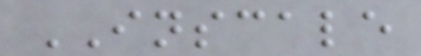INSCALE
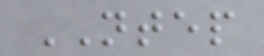NTEP
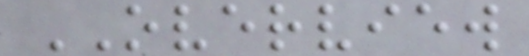OVERVIEW
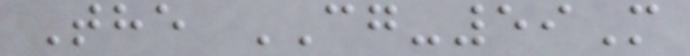The CG-59M
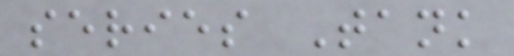series Tank
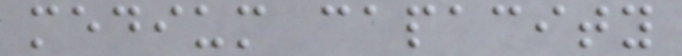medium capacity
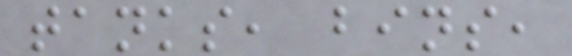tanks, bins,
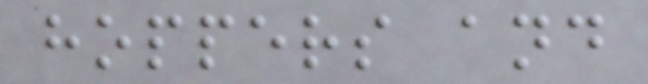hoppers and
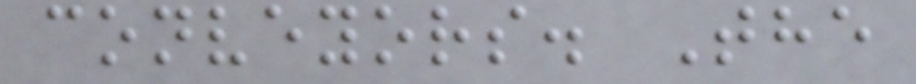conveyors. The
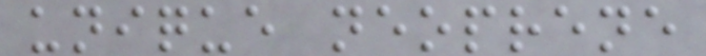unique neoprene
